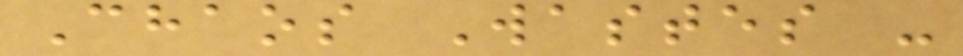Chaos Wastes -
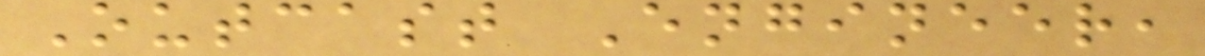Outcast Engineer,
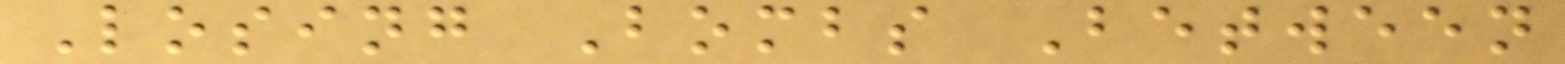Losing Bombs Between
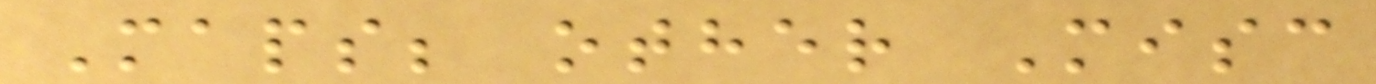Maps; other Misc
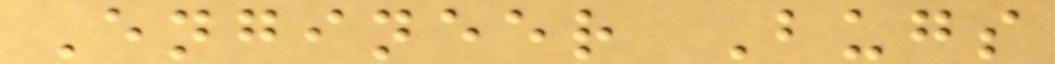Engineer Bugs
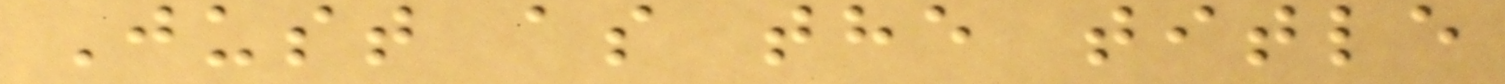Just as the title
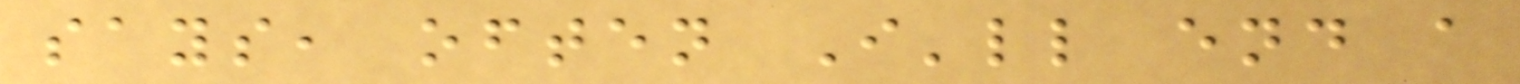says, often I'll end a
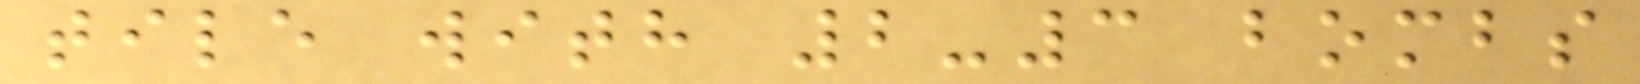tile with 2-3 bombs
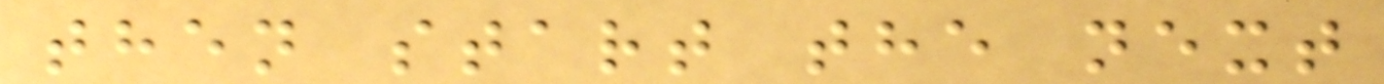then start the next
